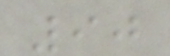90
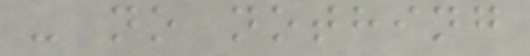- no nothing
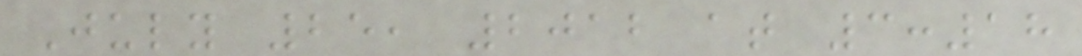July 25, 2012 at 3:18
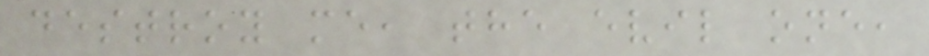destroy me, the evil one,
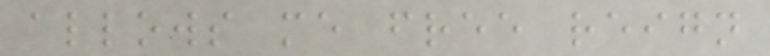allows me free reign
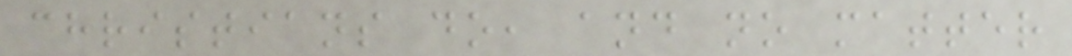christians do, and no matter
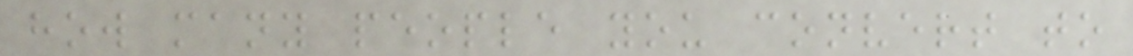how many people you convert to
